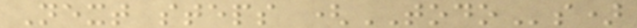Next steps (TODOs)
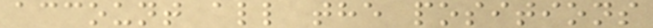account all the positions
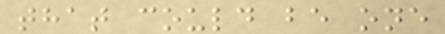that could be one
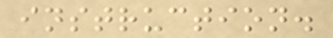instruction.
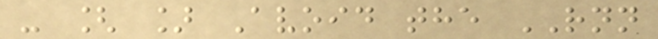- [ ] Avoid the RNN
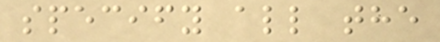specify all the
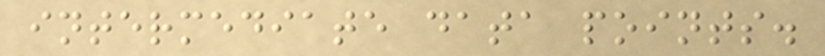intermediate data points.
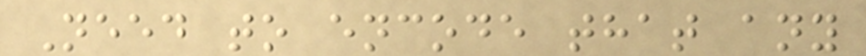Need to encode that any
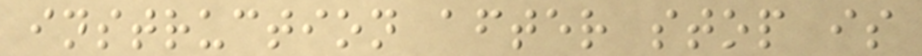instruction after stop is
